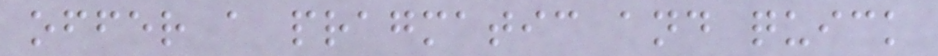offer a pragmatic and quick
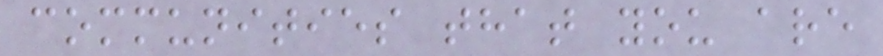communities that you are
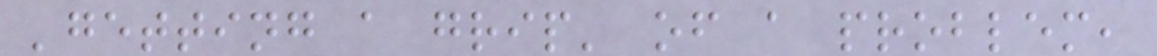'getting a grip' of a problem,
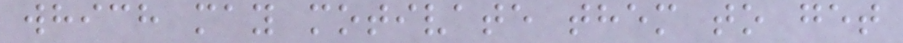which may motivate them to get
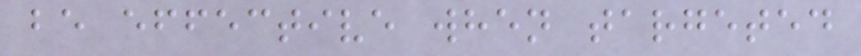be effective when targeted
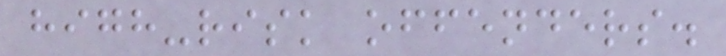high-risk offenders.
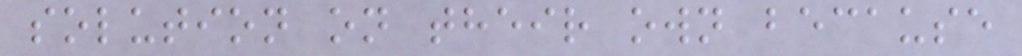solution on their own because
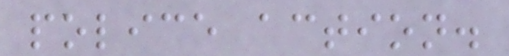police action.
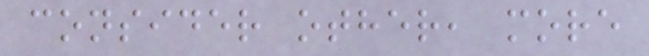consider other, more
